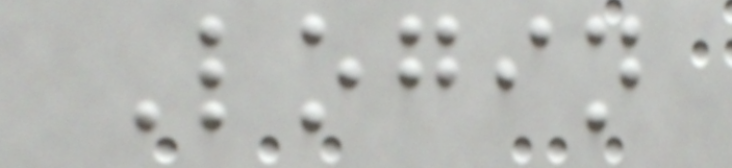Login
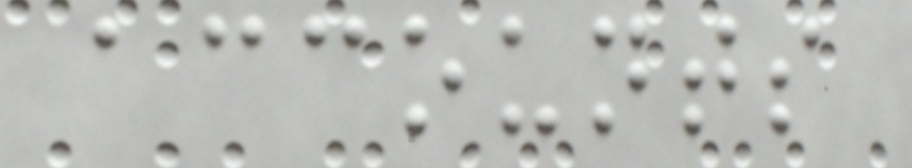accounts
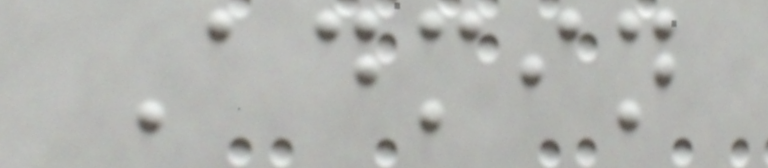Admin
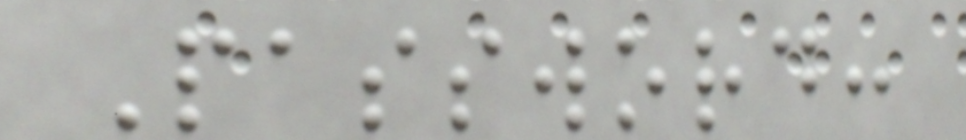Password:
